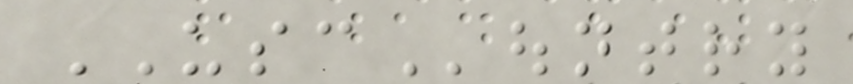USCountry
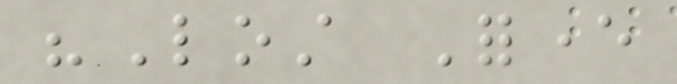"Lost Forever
